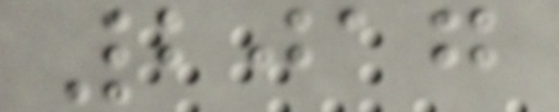2017
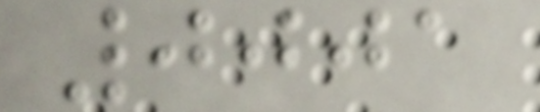0001
